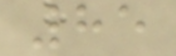85
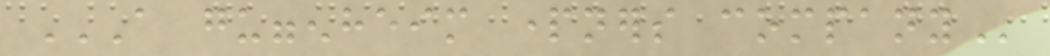A GUGGENHEIM PARTNERS COMPANY
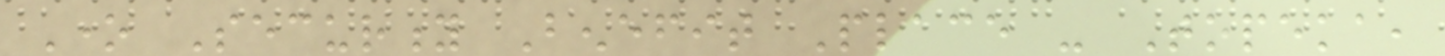One Security Benefit Place - Topeka,
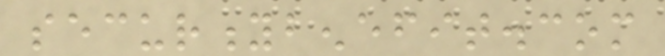securitybenefit.com
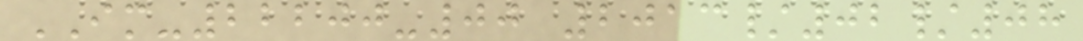IM-22200-00 2013/02/08
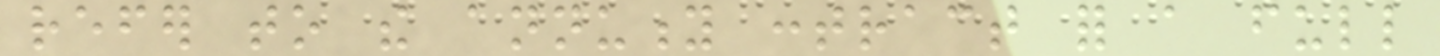refer to the annuity contract for a full
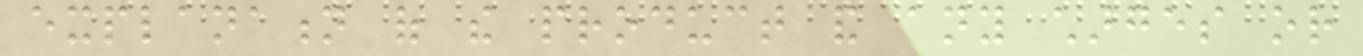explanation of the product and any charges or
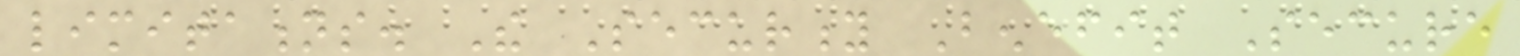limitations. The Security Benefit Secure
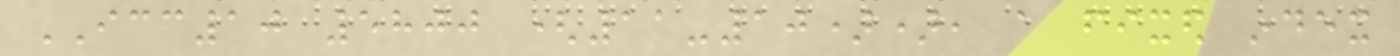ICC10 5800 (11-10)), a fixed index
